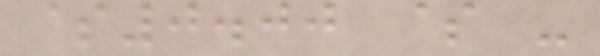$0.00 $ -
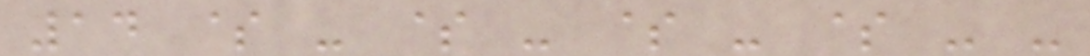14 $ - $ - $ - $ - -
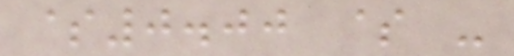$0.00 $ -
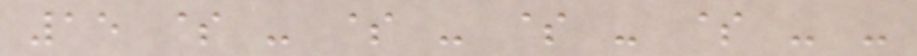15 $ - $ - $ - $ - -
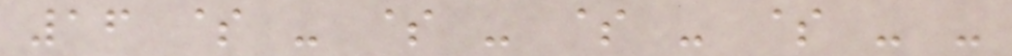16 $ - $ - $ - $ - -
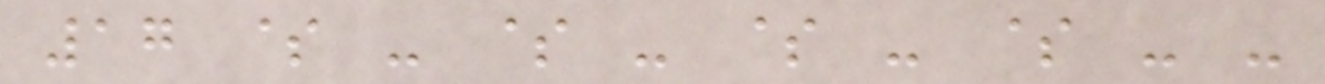17 $ - $ - $ - $ - -
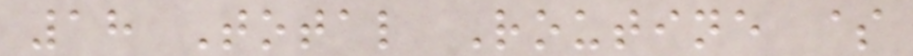18 Total Routine $
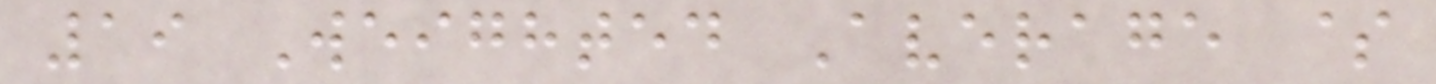19 Weighted Average $
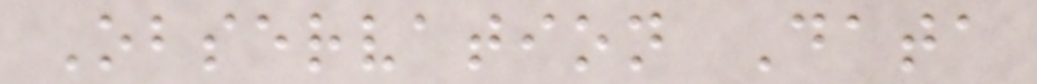Observation Data
